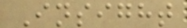Insight
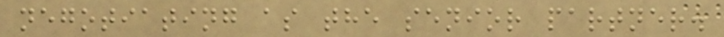negotiating as the senior partner.
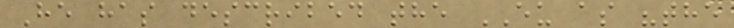He has described the EU as "the
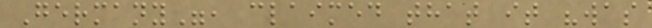Germany", claimed that it "was
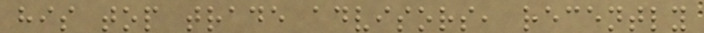his top trade advisors, recently
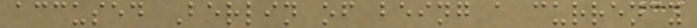accused Berlin of being a currency
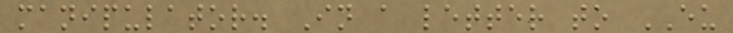manipulator. In a letter to EU
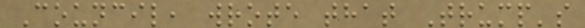Council, wrote that Trump's
